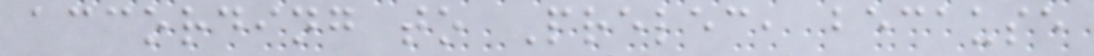according to Prelec, because
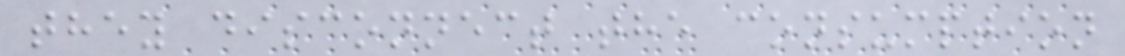they disconnect the consumption
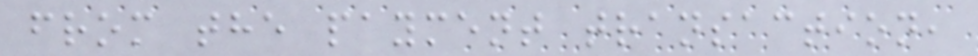from the payment transaction,
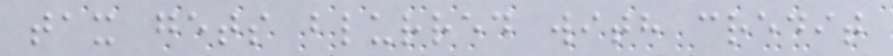tax gets blurred with credit
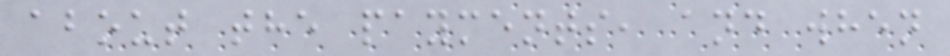about the payments, and when
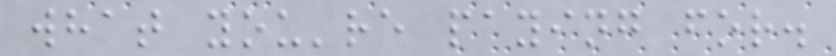what you're paying for.
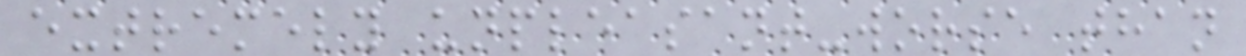extremely unpleasant-worse than
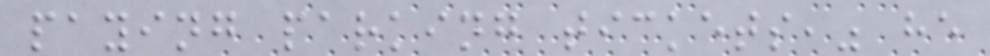paying parking tickets," he
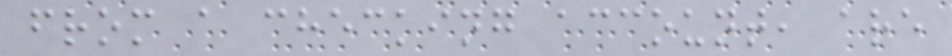from a checking account, are
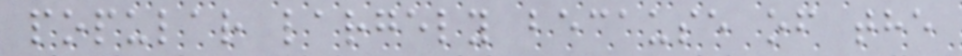popular largely because of the
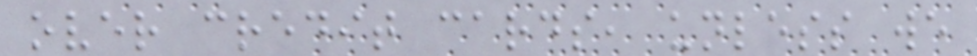over credit cards, unless we
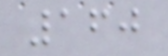160
